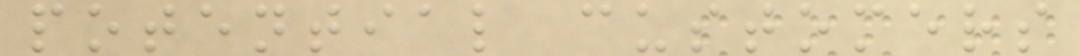potential customers
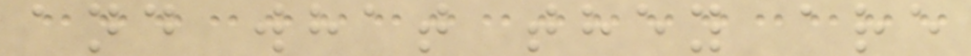and what they are
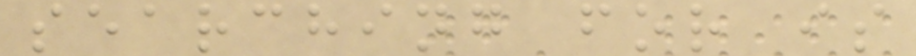searching for is
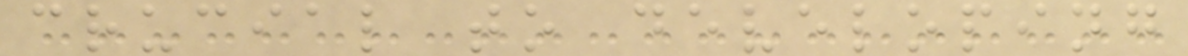crucial to developing
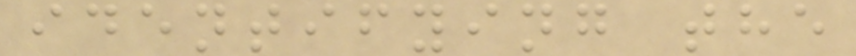identifying the
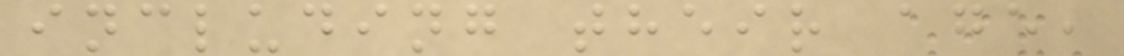including their age,
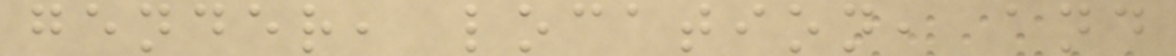gender, location, and
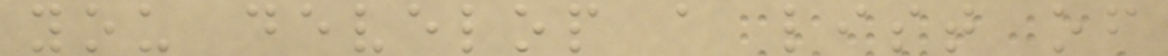you develop a list of
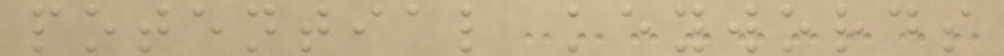potential keywords
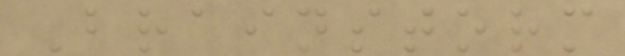Brainstorm
